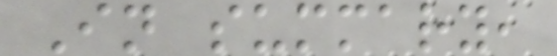In summary,
